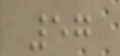57
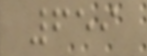659
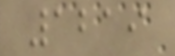1219
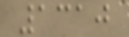1310
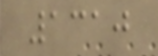1310
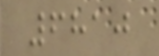6810
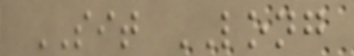SIT LONG
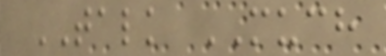TALK MUCH
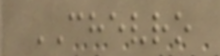CHEVRO
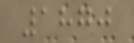1870
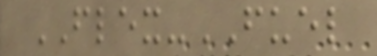FLEX-FUEL
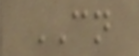CN
